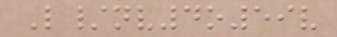L/nv4o59v
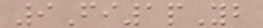9Fi1pYb
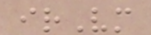irVm
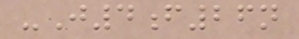-J4f26n
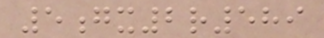5gx2r589
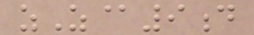zZ@9d
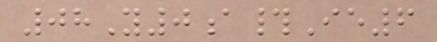08Y0a#Ie6
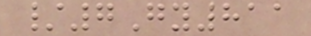/7Gy811
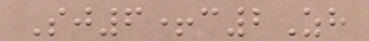Sj6+c2Zh
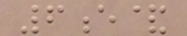6e&
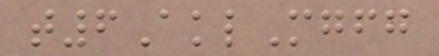t6AklMgfg
